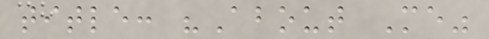title: "About Me"
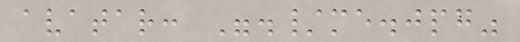avatar: "./me.jpg"
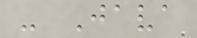- Java
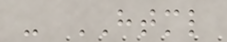- HTML
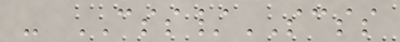- CSS/SCSS
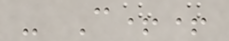- C++
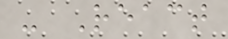- React
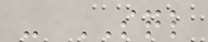- SQL
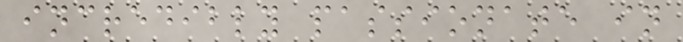incredibly passionate in
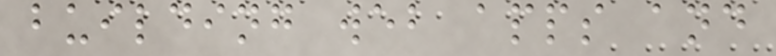building web apps and
